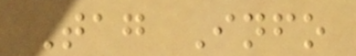Tag Info
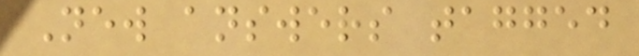New answers tagged
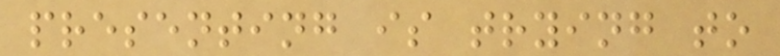presenting is trying to
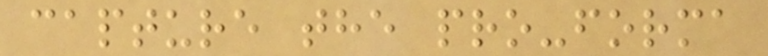capture the pro-forma
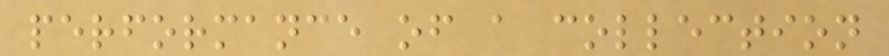performance of a collection
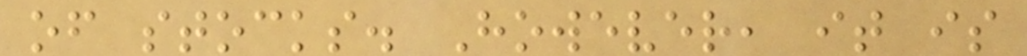of stocks. However, it is
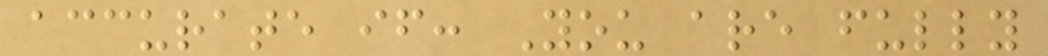accurate if: You are fully
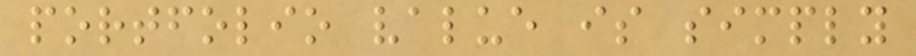portfolio value is simply
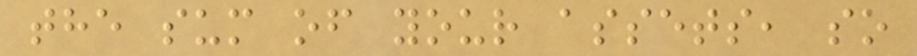the sum of your assets, so
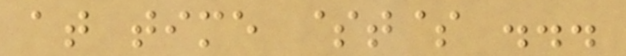at time $t$ ...
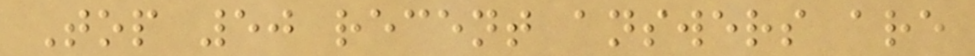Top 50 recent answers are
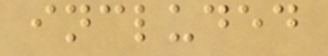included
